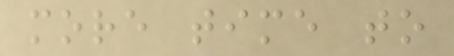more time to
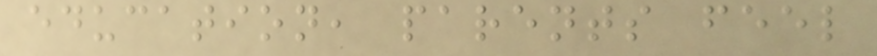education, parents feel
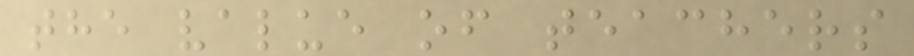the value of teachers
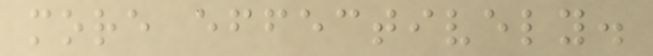more effectively.
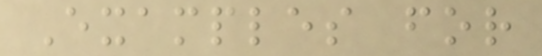Examples for
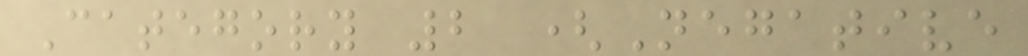Category 2 (Negative
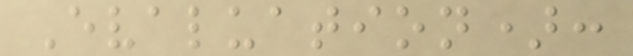Evaluation):
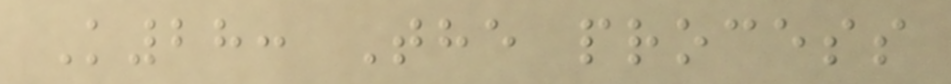K28: The process
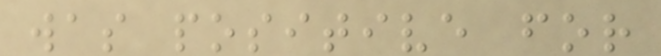was positive for
